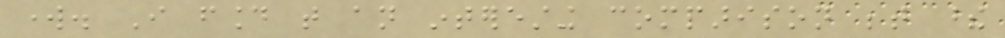work. I found that an interesting comparison between these
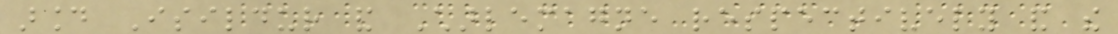around Isildur and Charlemagne respectively and the
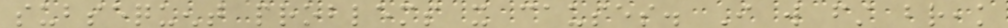subsequent problems it causes. I will first break
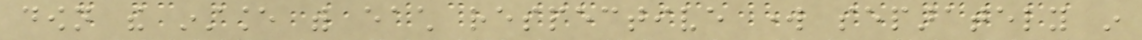down the instance with each respective work separately in
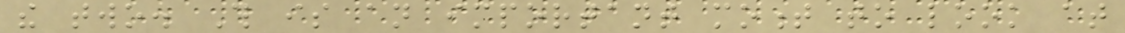the two. This is an important moment to look at
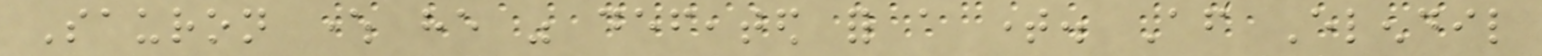Sauron where he was defeated for a time. After Elendil
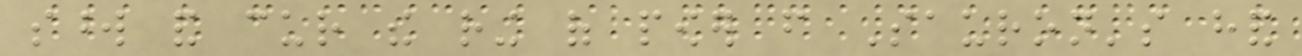sword and cur the ring of power from Sauron's hand
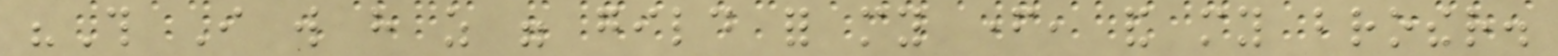"This I will have as were gild for my father, and my brother.
